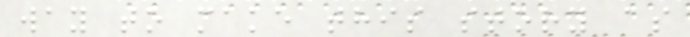way to make this story as
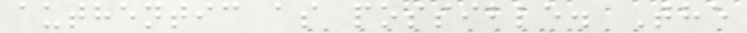authentic as possible. The
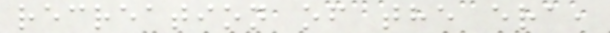recreation of the era,
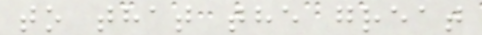to that the great
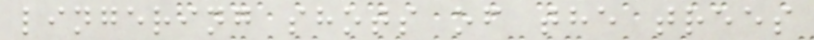lingering shots of the trees
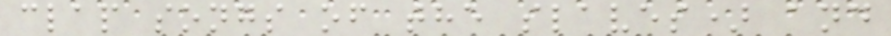clap songs of the slaves) and
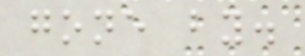gone by.
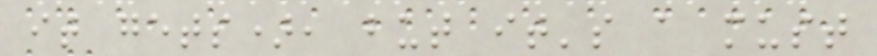it gets), but it's a must
